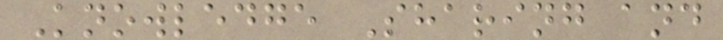Knowledge Sharing and
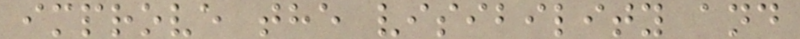improve the visibility and
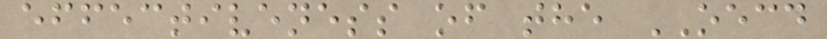effectiveness of the OECD
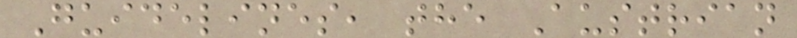Guidelines, the Austrian
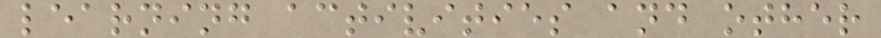learning activities and other
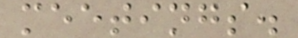meetings.
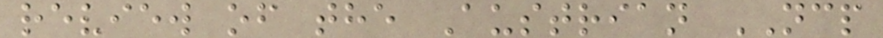review of the Austrian NCP
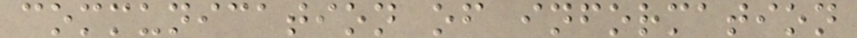communication of information
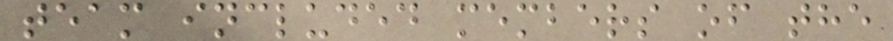team included members of the
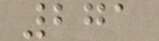271
